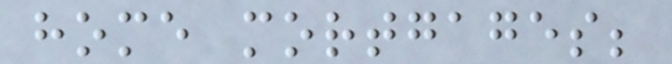home mortgages;
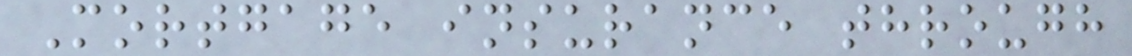Mortgage insurance through
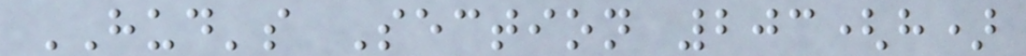HUD's Section 203(h)
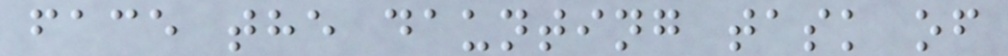face the daunting task of
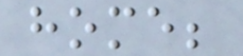home;
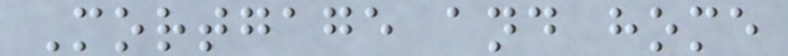Mortgage and home
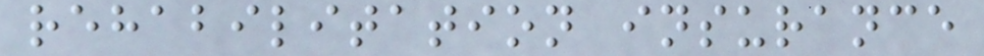rehabilitation insurance
